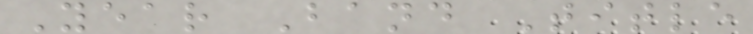Year Band Title
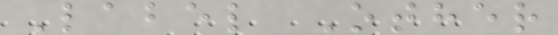Label Other
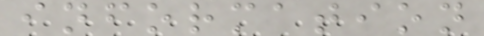information
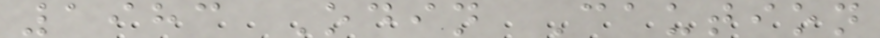1983 Odin Caution
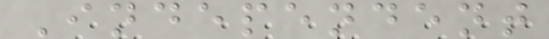Independent
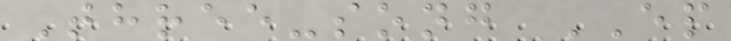Three-song EP
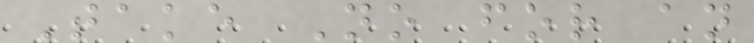Take No for an
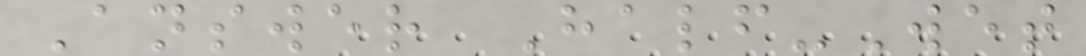Answer Half-Wet
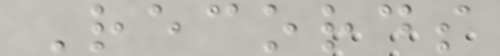Records
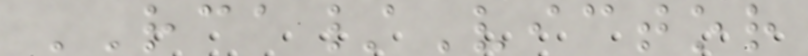RCA/Victor
